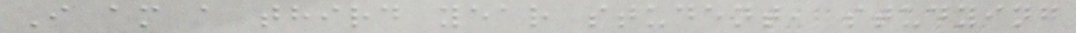I am a third year student, studying
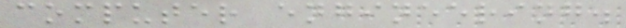computer engineering.
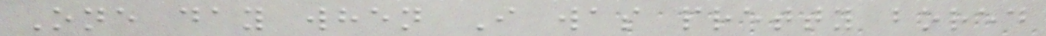One day when I was pretty bored
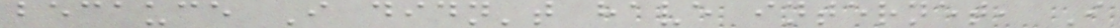becauce I didn't have internet, I
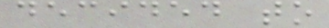decided to
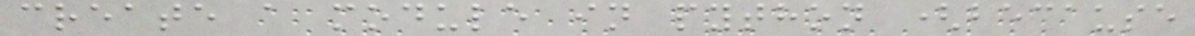create a module in python (because
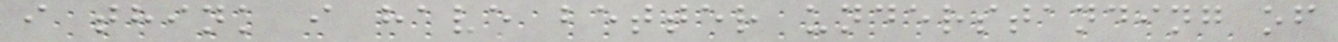i think i have better understanding of
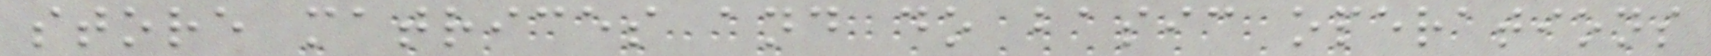store matrices and do basic operations
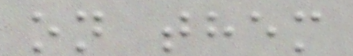on them
